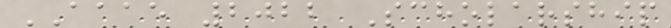AAAE 2022 Scholarship
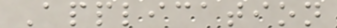Application
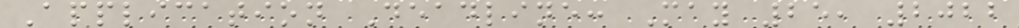Application Deadline: May 25, 2022
